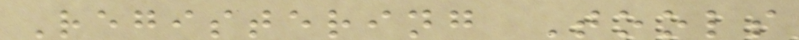Registering Tools
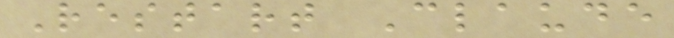Restart Claude
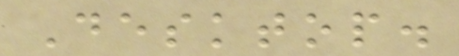Desktop.
